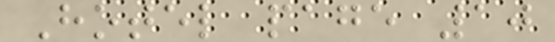Hotel page 10
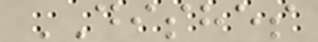DISHES
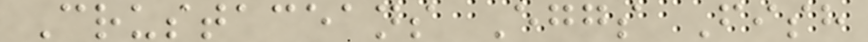Crustaceans Eggs Fish
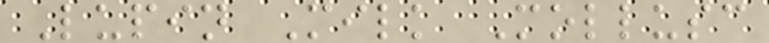Lupin Milk Mollusc
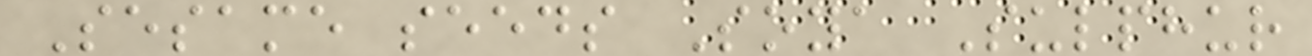Sesame seeds Soya Sulphur
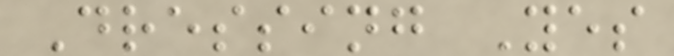Dressing Yes
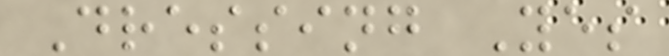Dressing Yes
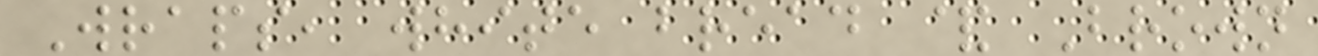Wraps, white bread & Brown
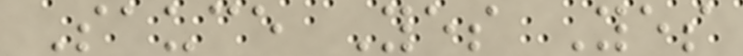Sauce Yes Yes
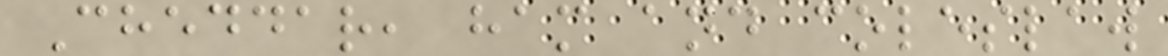Cheddar, ham and coleslaw
